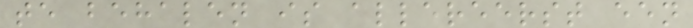te behalen is allereerst een
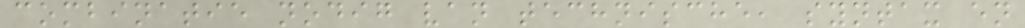combinatie nodig van technische, syntax en
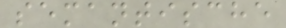semantische
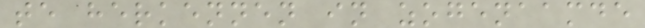te herkennen in zogenaamde
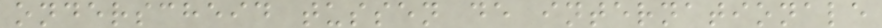onderscheid tussen de internationale
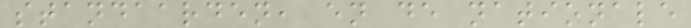standaarden, en de nationale
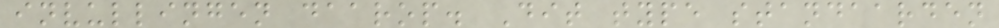invullingen daarop. Dit type standaarden
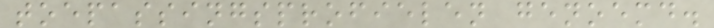toepassingsprofielen genoemd.
